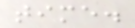time.
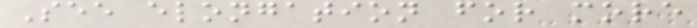See elongation for more
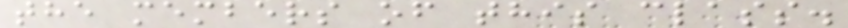the members of this class.
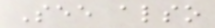See also
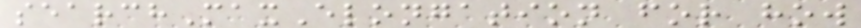searchMaxElongation for how
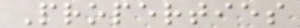Properties
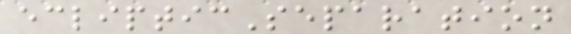eclipticSeparation
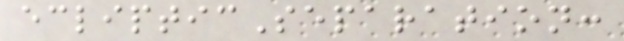eclipticSeparation:
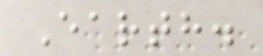Earth.
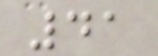41
